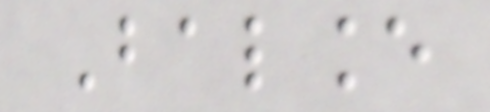Balance
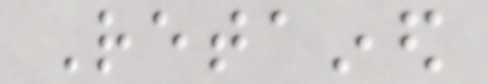Retained
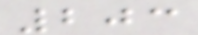203
